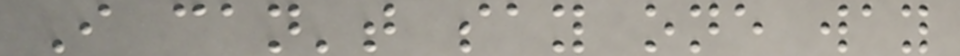I can't say one way
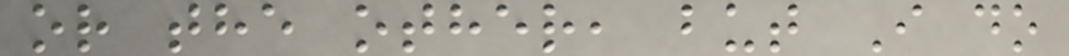or the other, but I do
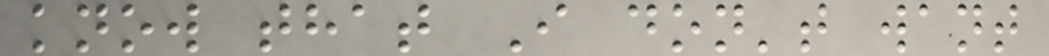know that I don't want
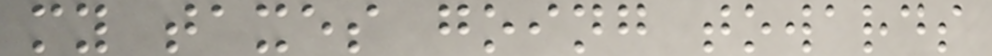my taxes going towards
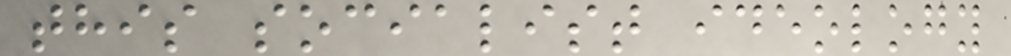this socialist ideology
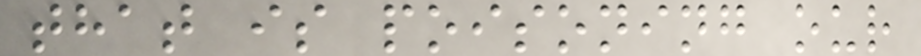that is poisoning our
